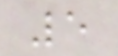5
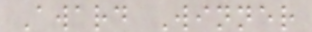Award Winner
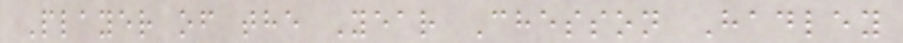Player of the Year Chesson Hadley
